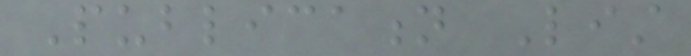Publication List
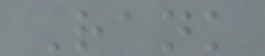Rank
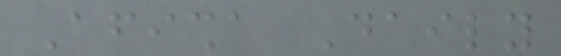Afisha Daily
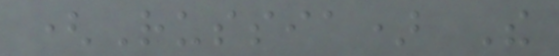(Russia) The
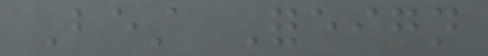Best Foreign
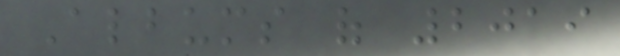Albums of 2019
